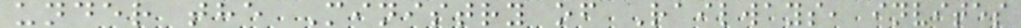under the Ministry of Railways, invites
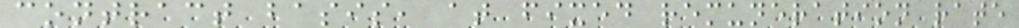contract basis, at fixed remuneration rate
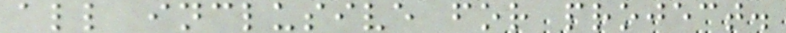all inclusive for project.
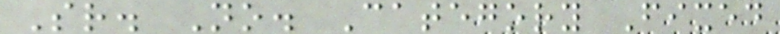Sr. No. Category Fixed
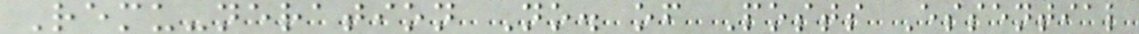Remu-neration No. of Posts Essential
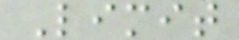Limit
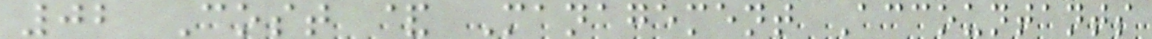02 Cost & Management Accountants
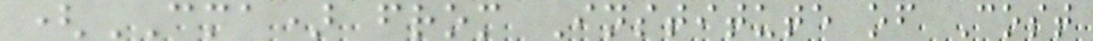(CMA) from Institute of Cost
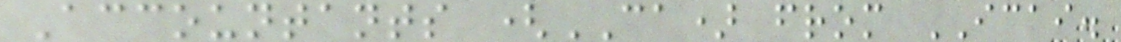Accountants (CA) from ICAI.
